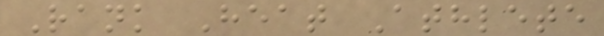Rank Heat Athlete
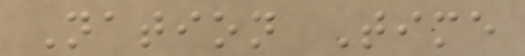Nation Time
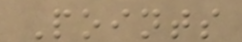Points
